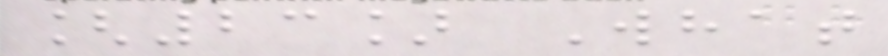[23] What
